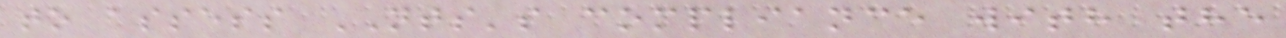to assess NTS's compliance with the
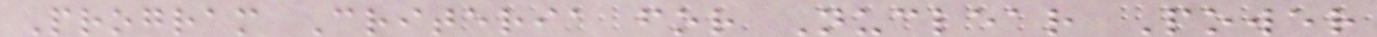Program Criteria for Nuclear Power
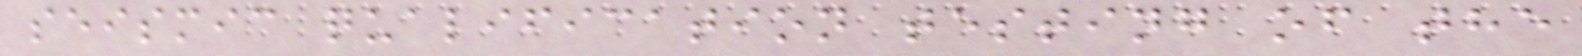seismic qualification testing of the
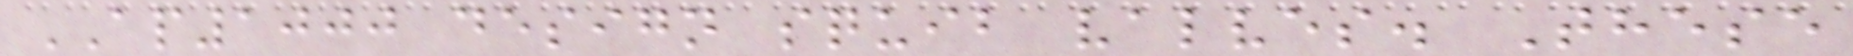AP1000 design squib valves. These
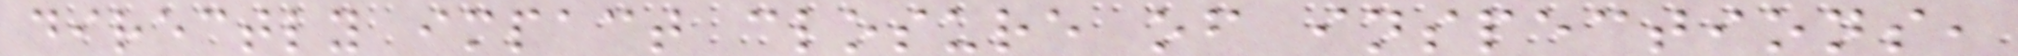directly impact closure of inspections,
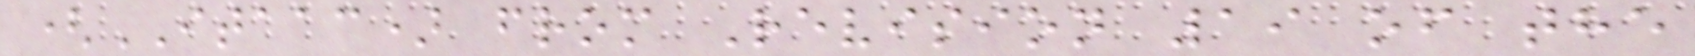(ITAAC) from Revision 19 of the
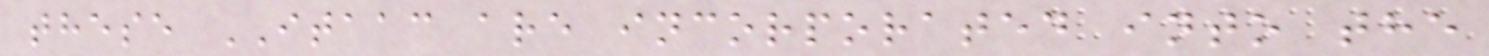these ITAAC are incorporated into the
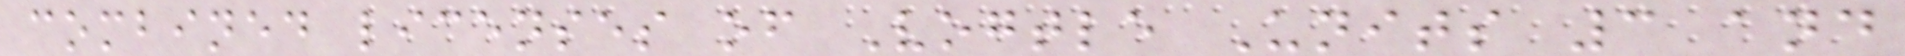combined licenses of Vogtle Units 3 and
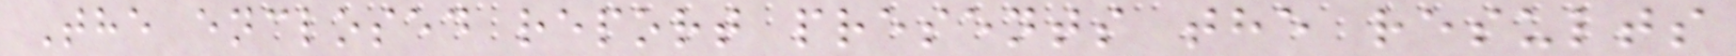The enclosed report presents the results
